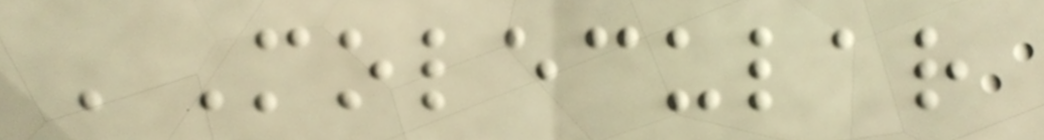'Molecular
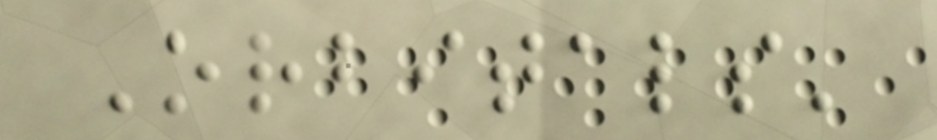Orbitals'
